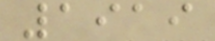1919
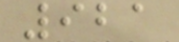921
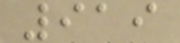919
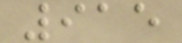915
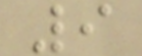9
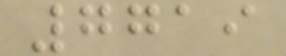7719
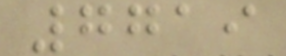7719
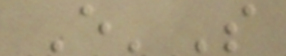E'S
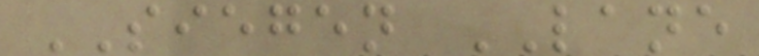SIEGEN LANE
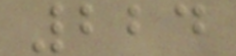224
